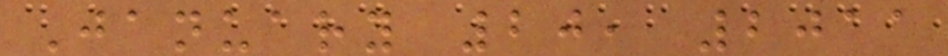January 20, 2011
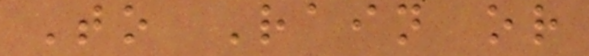To Rain or
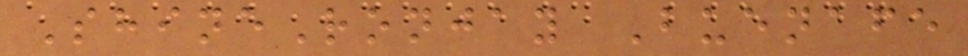ShineRonjay Buenafe
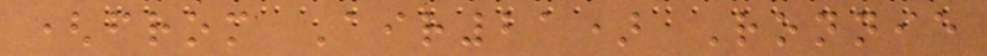(from Air21) Ronnie
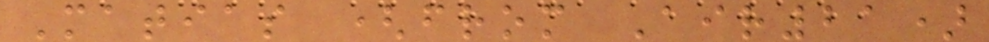Matias (from Air21)
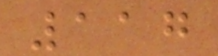117
